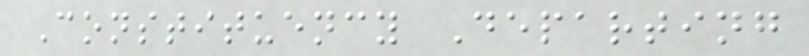Constituency Departing
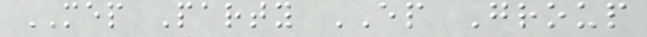MEP Party EP Group
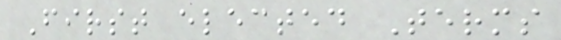First elected Terms
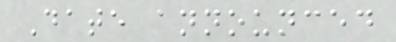Date announced
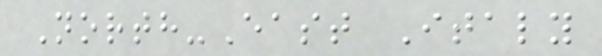North-East Italy
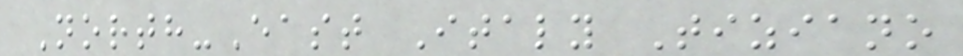North-East Italy Tiziano
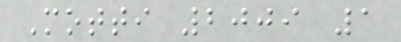Motti 2009 1
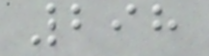298
